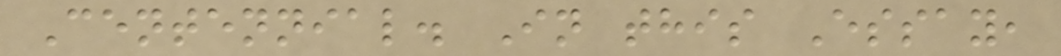Centennial. In this Essay,
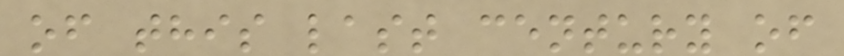of this last century of
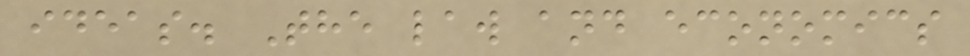ideas. The law and economics
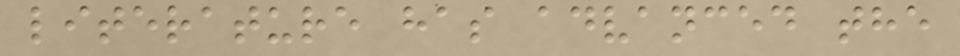literature has advanced the
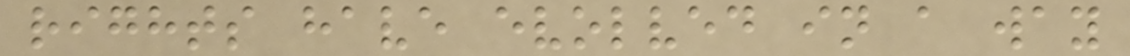rights have evolved in a way
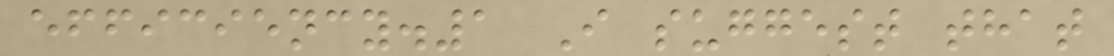efficiency.1 I suggest that
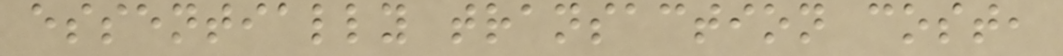essentially transaction cost,
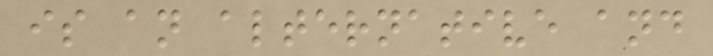is an alternative and
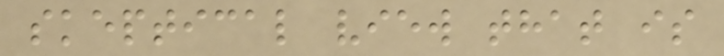skeptical view that is
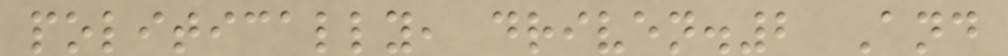politically, driven.2 And
